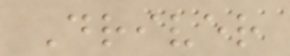Driver
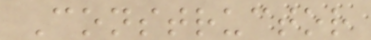Constructor
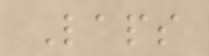Laps
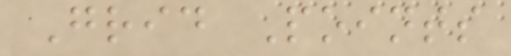Grid Points
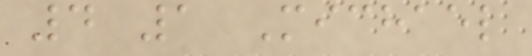4 1 Michael
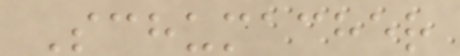Schumacher
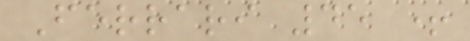Ferrari 45 +
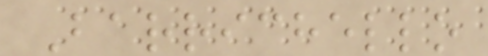Barrichello
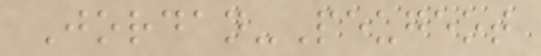Jordan-Peugeot
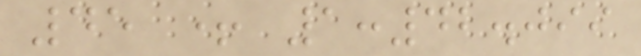45 + 1:42.099
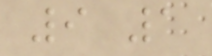9 1
